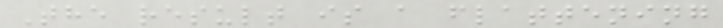The result is a flattening
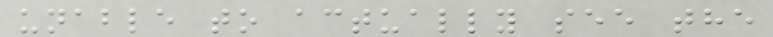unable to actually see the
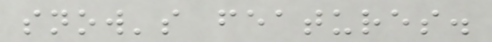snow's features.
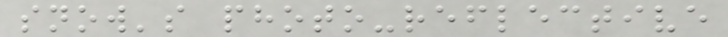snow's photo-reflective
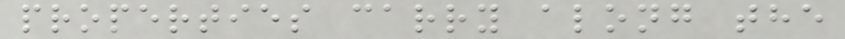properties carry along the
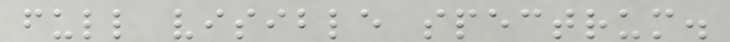full visible spectrum.
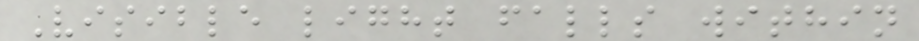Visible light falls within
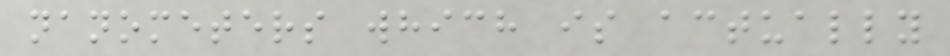nanometers which is actually
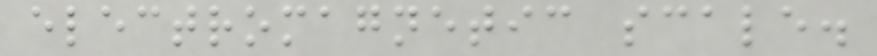electromagnetic scale.
